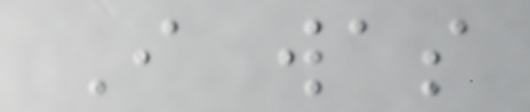I was
